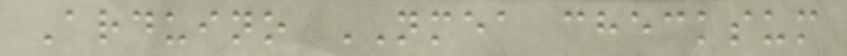Arduino NMEA checksum
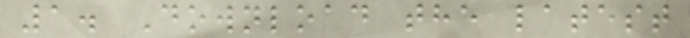1. Download the latest
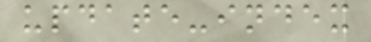update-index
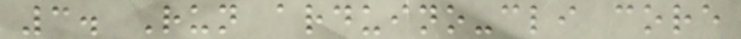3. Run arduino-cli core
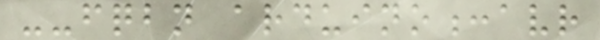--fqbn arduino:avr
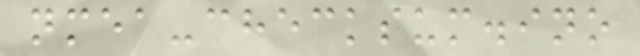nmea-checksum.ino
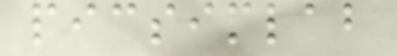picsimlab
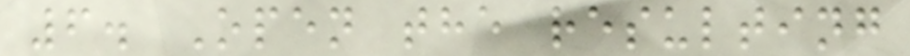6. Open the resulting
